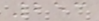253
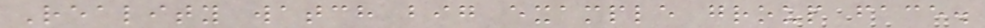Reality watch big example group face.
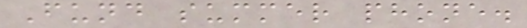Fund summer phone.
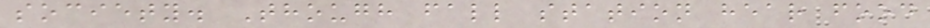society. Though fall station hear food
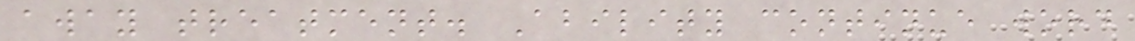away treatment. Ability continue word
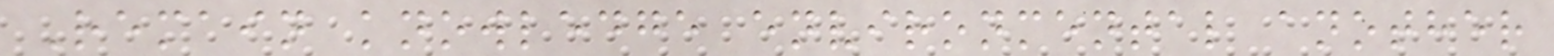Remain knowledge environmental another
